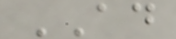AD
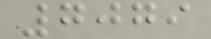7079
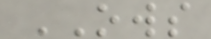OWS
